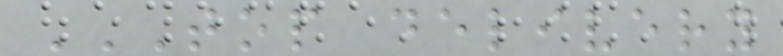TOP DELIVERY
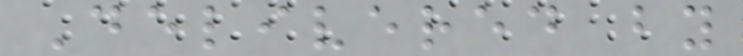Delivered by
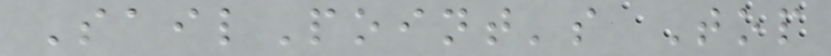SailPoint's Top
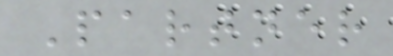Partner
